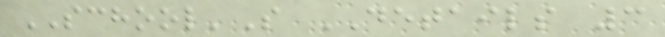SCHOOL'S DETAILS 3
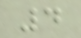4
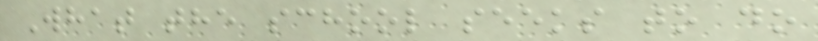What the school seeks to do
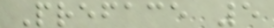Preface 5
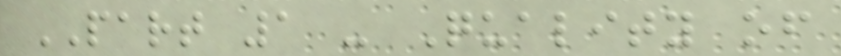PART 1 - Quality of
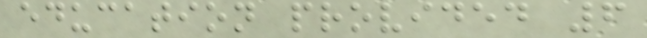education provided 6
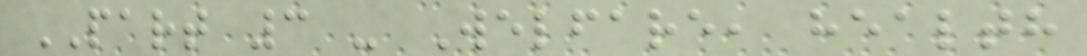PART 3 - Welfare, health
